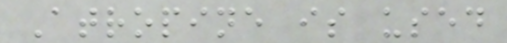Atropine is used
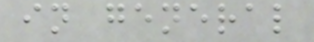in general
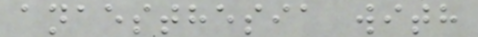anaesthesia with
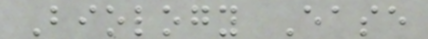Biology Ease
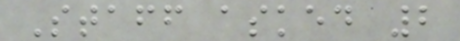Staff asked 2
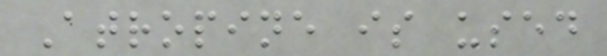Atropine is used
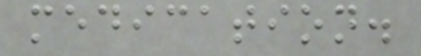medication.
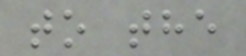to the
